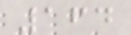164
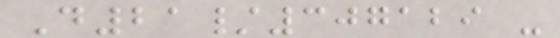D21/307129 -
